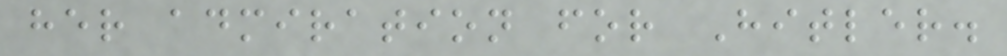her admiration for Hitler.
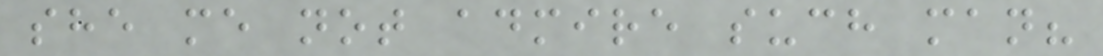she me not admire such man?
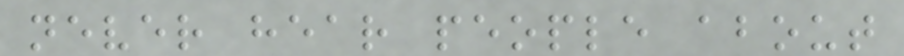never hear people about
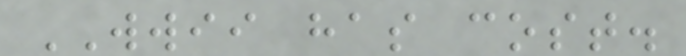WWII has cost.
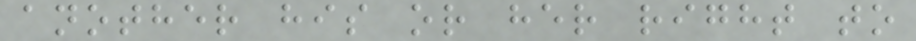another his or her right to
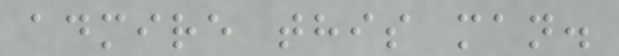admire this man.
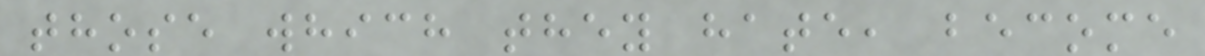those which they hate, become
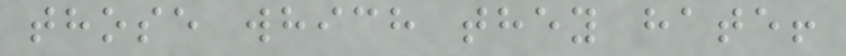those which they hate!
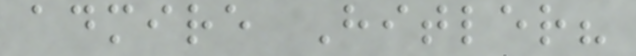admire Hitler?
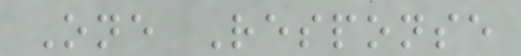One Response
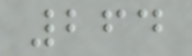264
